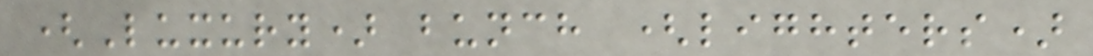(Luxury) bunch (lighters)
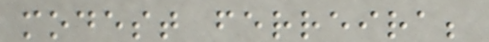modest ferreira;
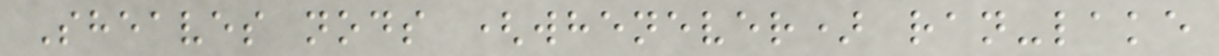Sheaves nods (whenever) ran-lake
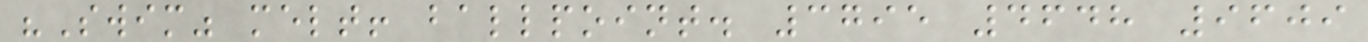"Swim" melt! ballpoint. 3795 4648 9609
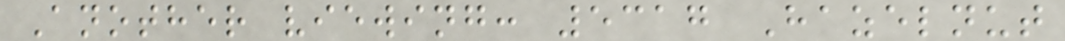Another viewing: 5317 Hazelnut
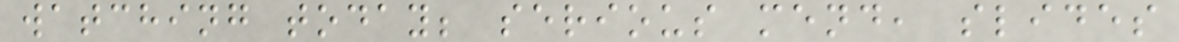watching today; serious mend, slides
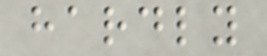hardly
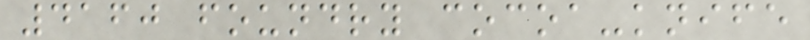4160 foundry cocoa-knife
